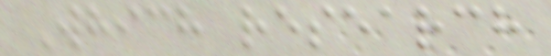Which research
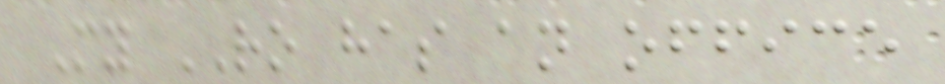My RO has an office
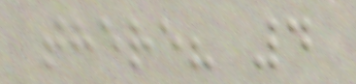there? 4
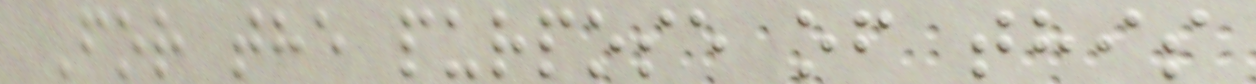For the purpose of this
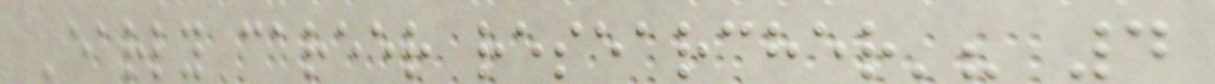'early career researcher'? 4
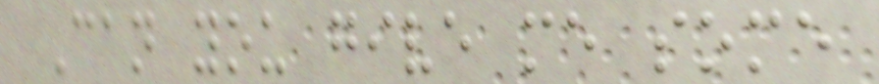Can you give me some
